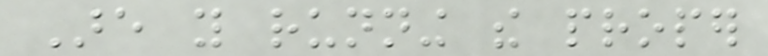Are you running the proper
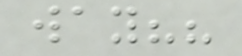way??
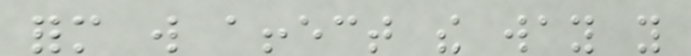form will affect the way you
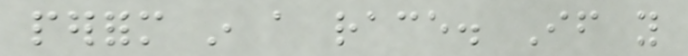perform in a race. If you
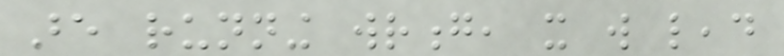are running wrong, it will lead
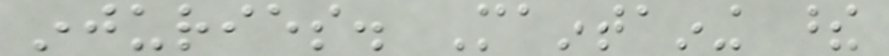injuries. Maintaining these
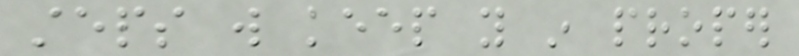steps will keep you in proper
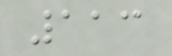113
